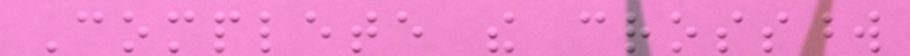Complete the crossword
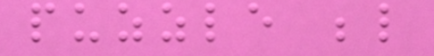puzzle below
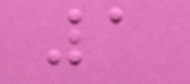1
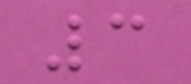3
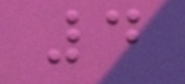4
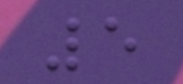5
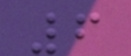6
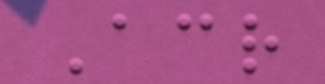Across
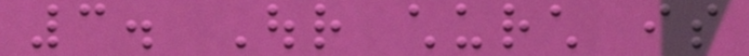3. Our church is
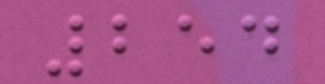254
